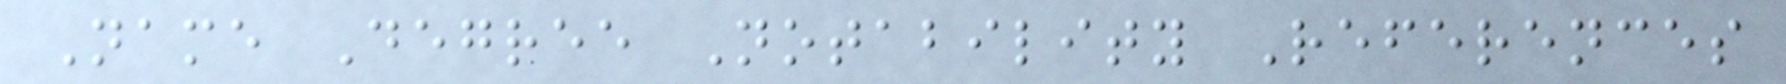Name Degree Notability References
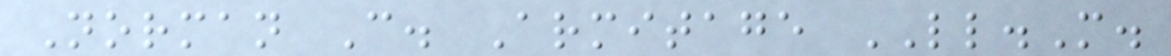Norman C. Armitage LL.M.
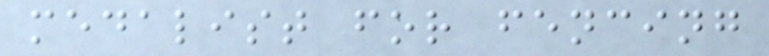medalist for fencing
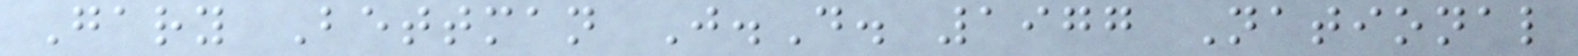Gary Bettman J.D. 1977 National
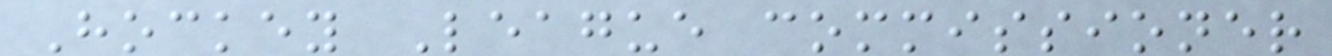Hockey League commissioner
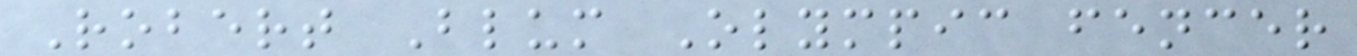Robert Blum Olympic fencer
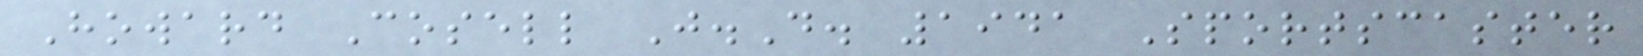Howard Cosell J.D. 1941 Sportscaster
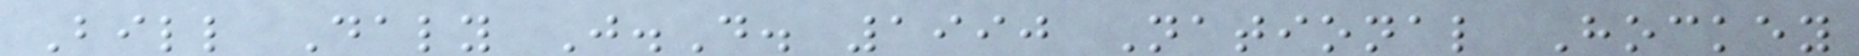Bill Daly J.D. 1990 National Hockey
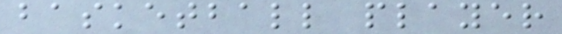basketball player
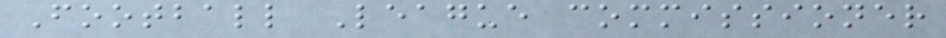Football League commissioner
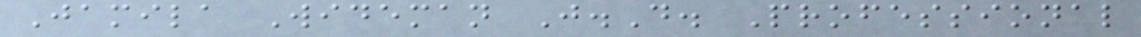Jamila Wideman J.D. Professional
